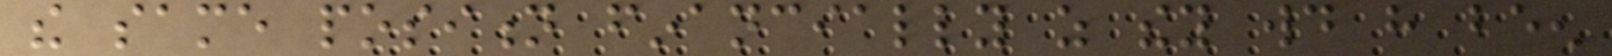the same position financially as they would have been
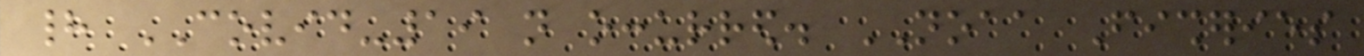had COVID-19 not occurred. NOAA Fisheries
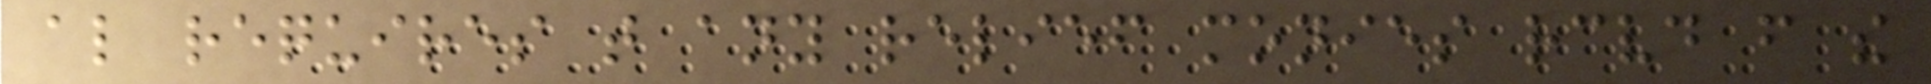also requires that any relief monies received from the
